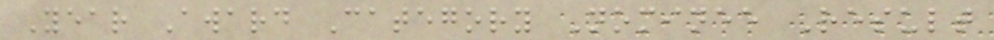Year Award Category Nominee Result
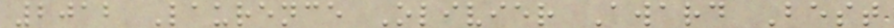2012 Laurence Olivier Award Best
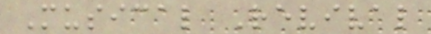Musical Revival
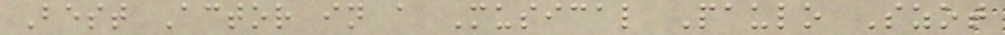Best Actor in a Musical Paulo Szot
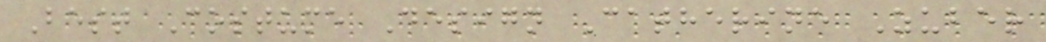Best Costume Design Catherine Zuber
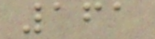161
